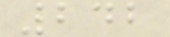242
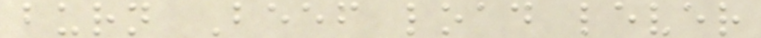burn Beef load lever
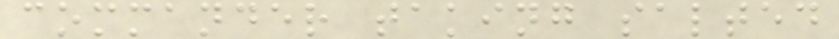commander taking salted
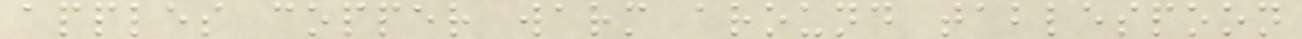apples copper warm around tablespoon
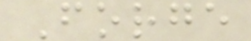Forge
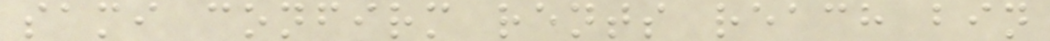sami confirm rents reach bin
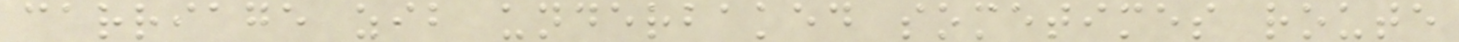carriage zib underbaked sometimes route
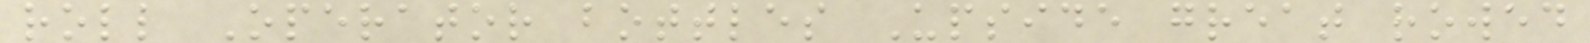roll Operator bottles Upside great rowed
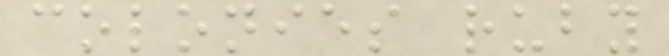colonies ruby
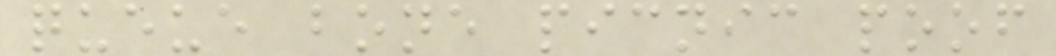queue bone picnic poof
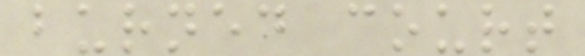burned court
